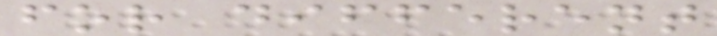for different
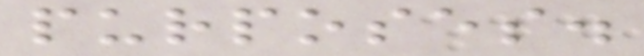purposes.
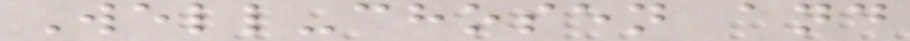Well-chosen and
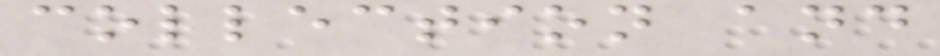collection and
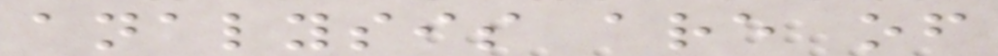analysis are of
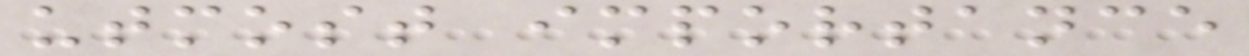utmost importance
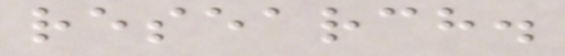research.
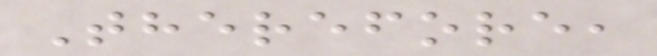Therefore,
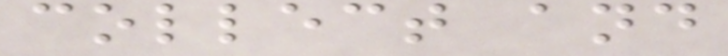collect and
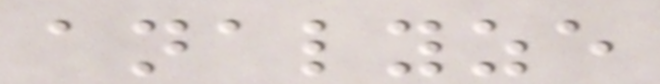analyze
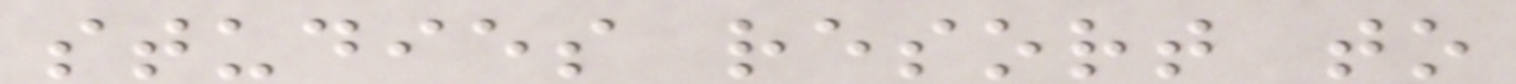studies resort to
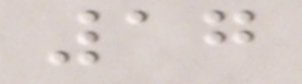17
